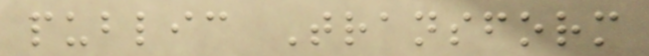public Transform
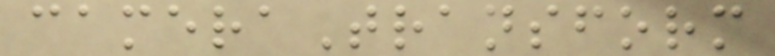cameraTransform
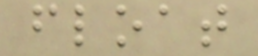float
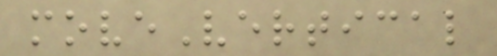moveVertical
